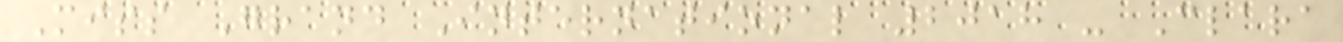Miss Grand International 2018 - Clara
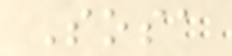Sosa
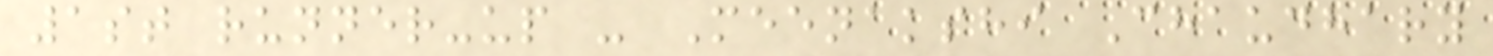1st runner-up - Meenakshi Chaudhary
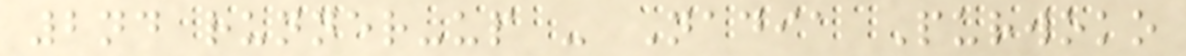2nd runner-up - Nadia Purwoko
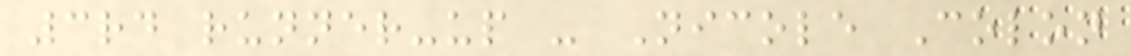3rd runner-up - Nicole Colon
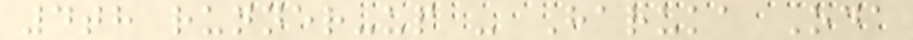4th runner-up - Haruka Oda
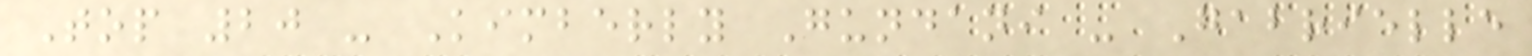Top 20 - Kimberly Gundani - Gabrielle
